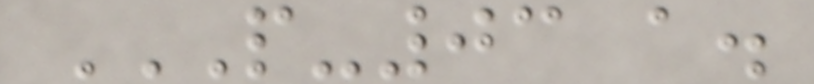P-03 A.
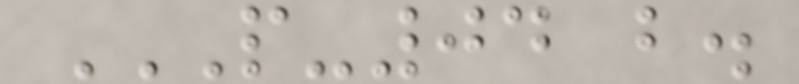P-04 B.
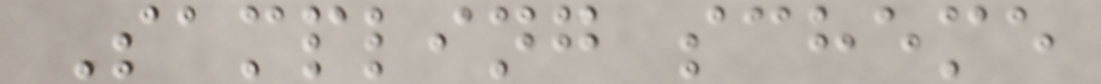Sampling scheme
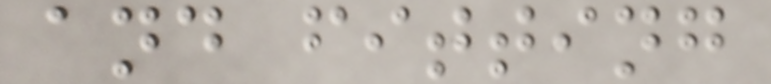and fitting
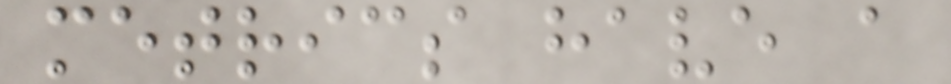metrics have a
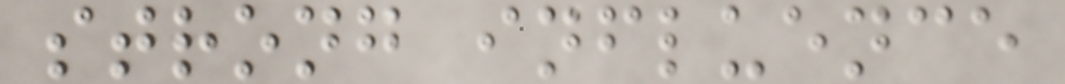strong influence
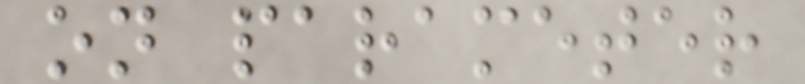on parameter
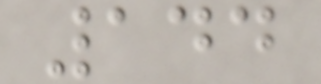144
